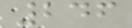246
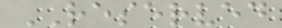RESERVED
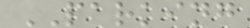PARKING
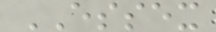ESSEX
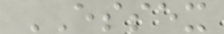ESSEX
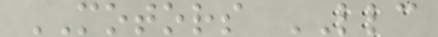MOTORS LLC
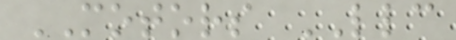MOTORS LLC
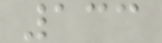133
